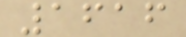1616
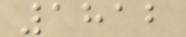1812
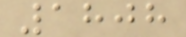1808
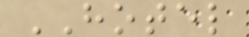HOTEL
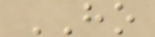HO
